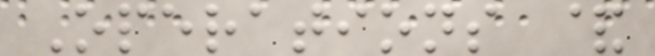Operations &
